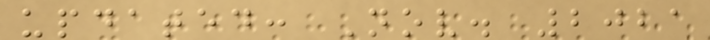updated: Nov. 2021
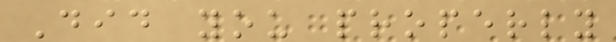Did you properly
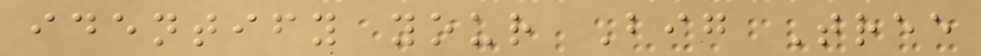identify your Big Tree
